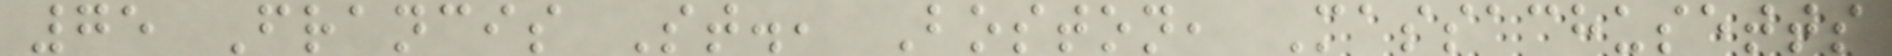75 Francis St., Boston, Massachusetts
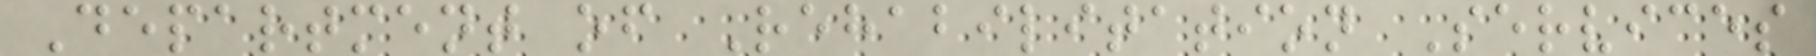Department of Rehabilitation Services
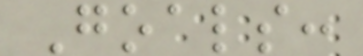Goals:
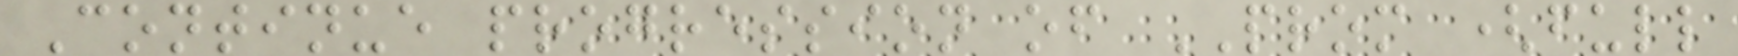Continue progression of PROM (full
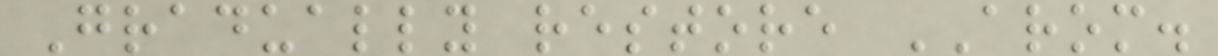Gradually restore AROM.
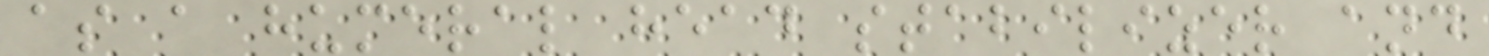as a humeral head stabilizer and
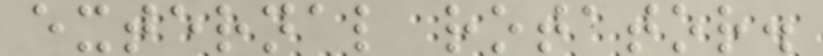external rotator.
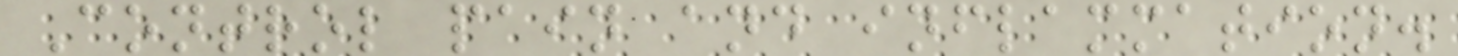Control pain and inflammation.
